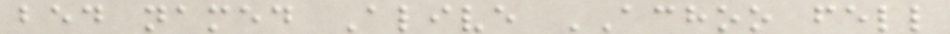bed named Alive ACHOO fell
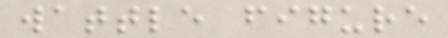wattle figure
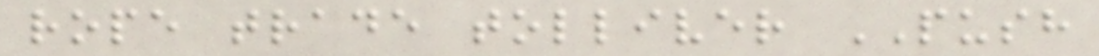rope trade tolliver PUSH
